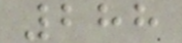288
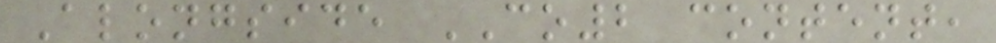Alongside CO2 content,
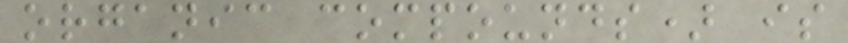organic compounds) is
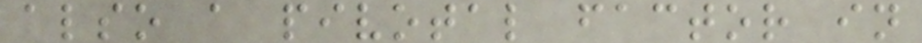also a pivotal factor in
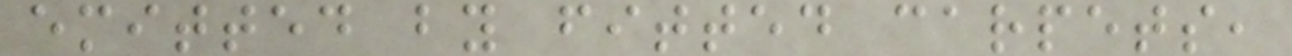emitted by fitted carpets,
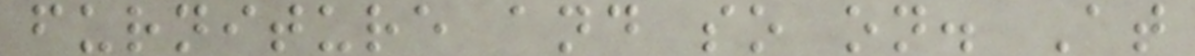furniture and so on. At
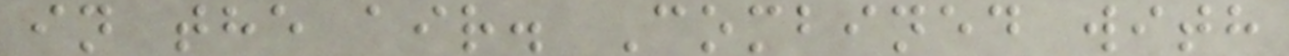in the air. Combined with
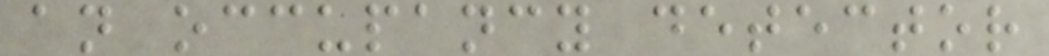an occupancy detector
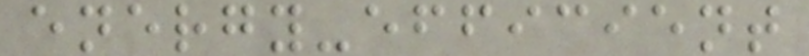energy-efficient
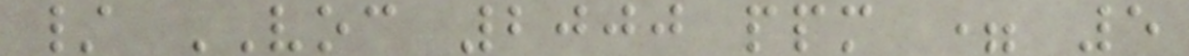/ VOC 2000 ppm = 5
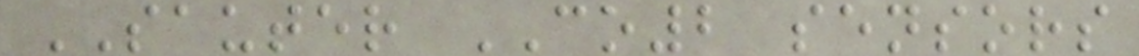SAUTER CO2 sensors
